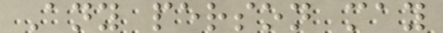Any person may
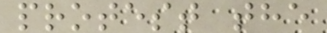protest the
